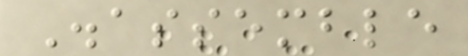Disassemble
